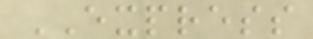EXPRESS
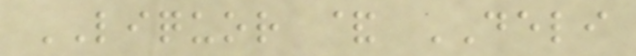LIQUOR & DELI
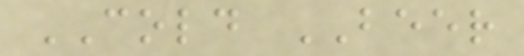COLD BEER
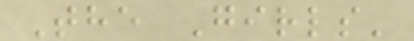The Girls'
